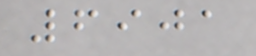6901
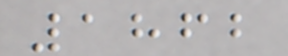1862
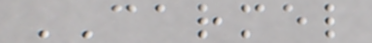CARMEL
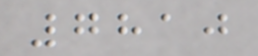7810
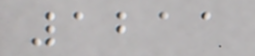1211
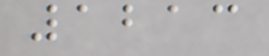1213
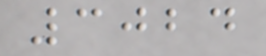3024
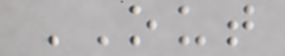OUT
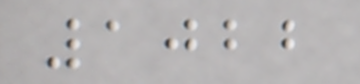1022
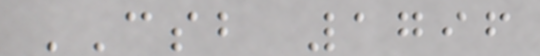CSB 1796
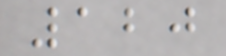120
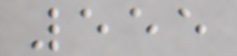555
